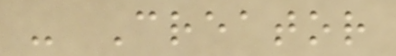- Creator
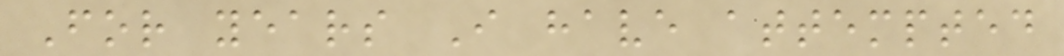For years I have attempted
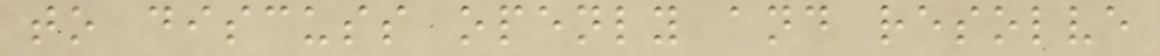to discuss openly and resolve
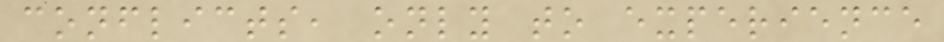conflicts, only to experience
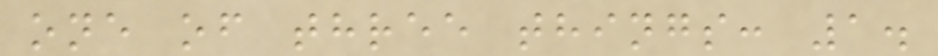one of three things: 1.
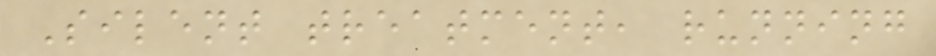Silent treatment, running
